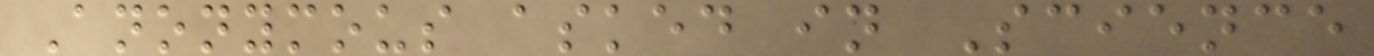Anonymous asked in Science
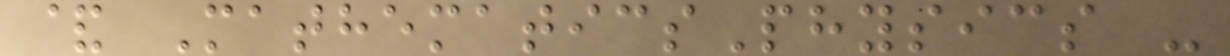& MathematicsPhysics -
